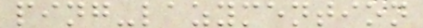ping-lazymention
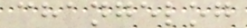changelog
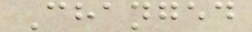Changed
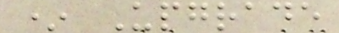* Upgrade
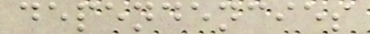dependencies
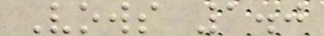Vows 1.0
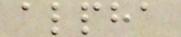alpha
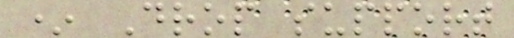* Drop support
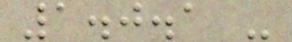1.0.1 -
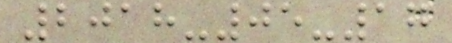2018-05-17
